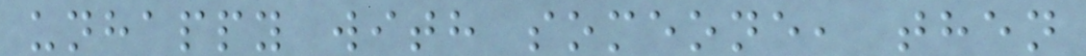unhappy with someone, then
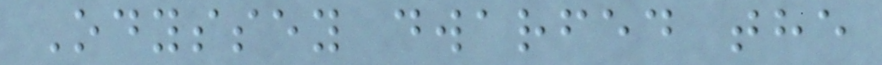Odyssey dwarfed the
